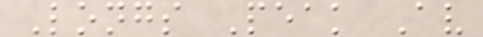Longs Peak Av
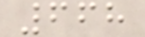668
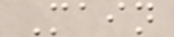Main
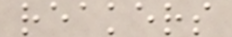reakers
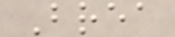Brea
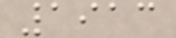1913
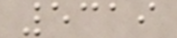5319
